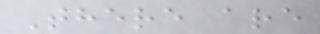There are
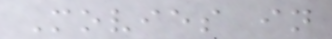Movies in
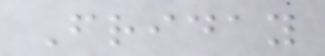Friday
